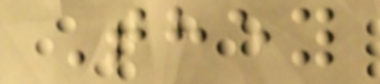They
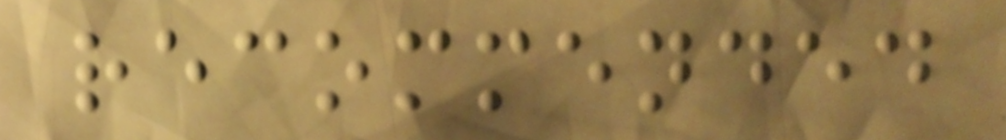recommended
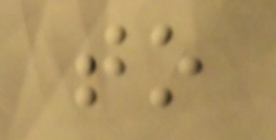to
